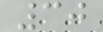30
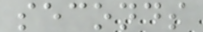seconds
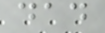dad
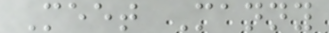Meet Manny
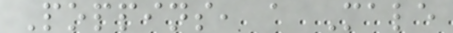Poppins, a Male
